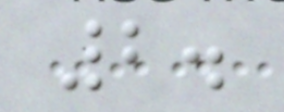2.
